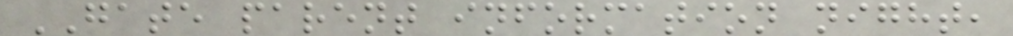GATE parent information night,
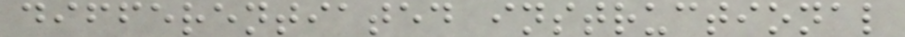differentiated instructional
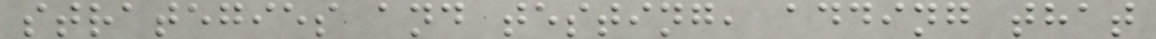strategies and testing, adding that
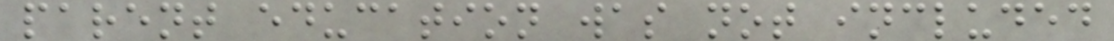parent education was not included
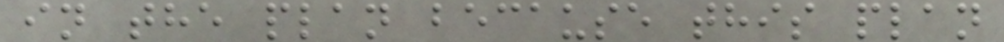in the plan because this plan
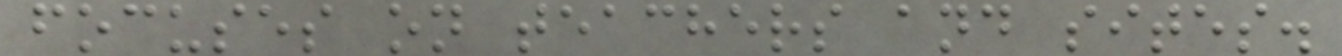focuses on teachers and sites.
